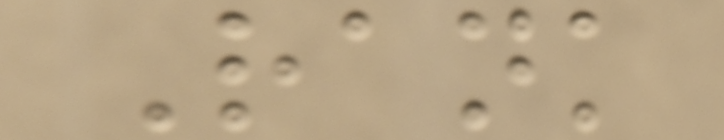Rank
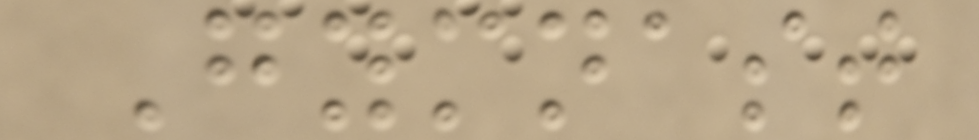Gymnast
